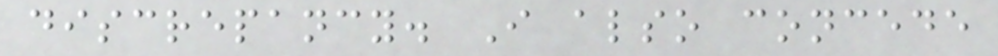discrepancy. I also concede
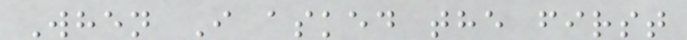When I asked the first
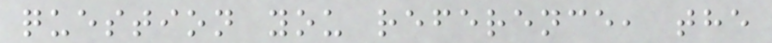question you reference, the
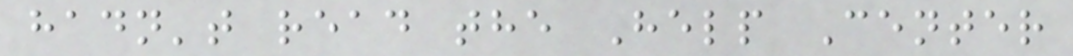hadn't read the Help Center
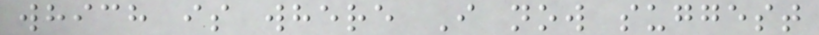which is where I now suggest
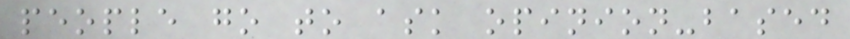people go to ask opinion-based
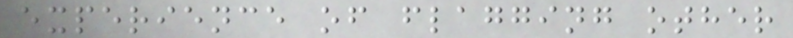experience of flagging other
